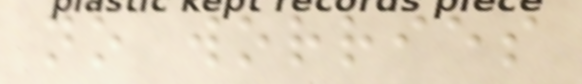no worries
